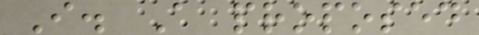I. A proposed
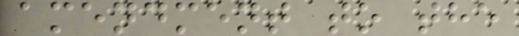amendment to the
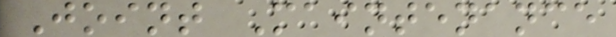Joint Maintenance
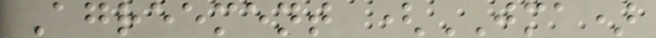Agreement (JMA)
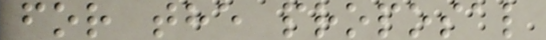for the proposal
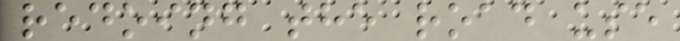redoing the road use
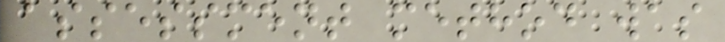assessment method was
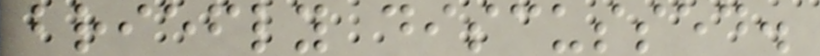briefly discussed.
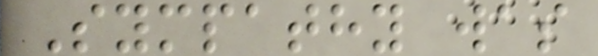Sympathy was
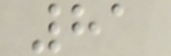81
